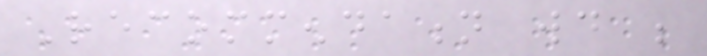Recommendation would be
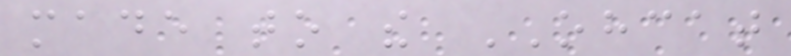made to the OHCAT
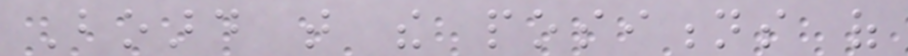Board that the positions of
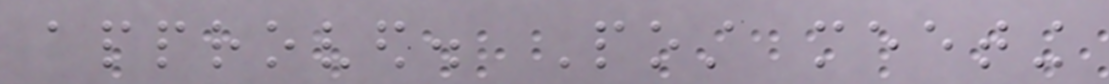approved. Post meeting
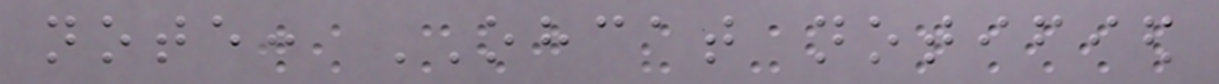note: OHCAT notified
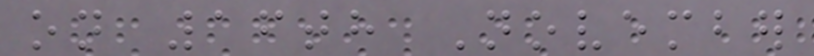on 16th November
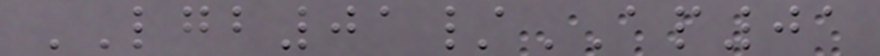LGB01/AP01
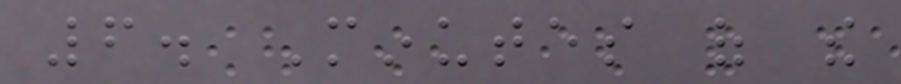6. Minutes of the
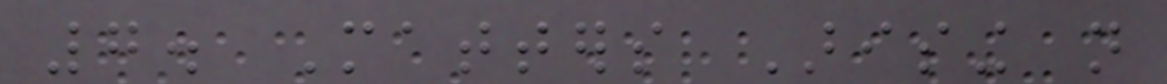7. Matters Arising not
